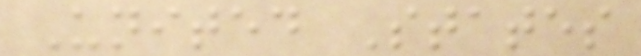United States
